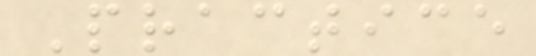Practice
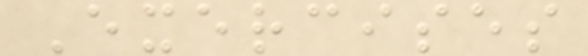Exercises
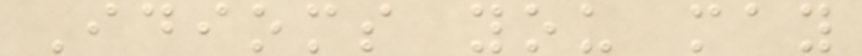Idioms you may
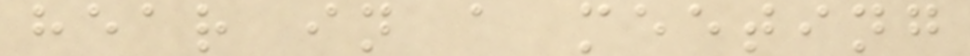hear in a meeting
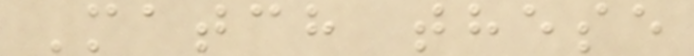Match these
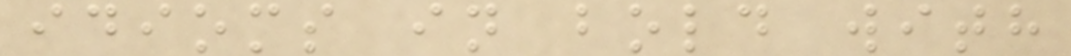idioms in bold with
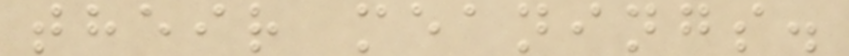their meanings.
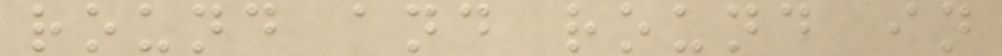round and round in
